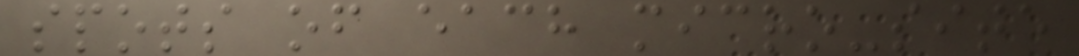spots of each micro-site
